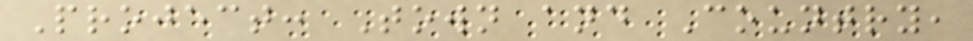Project: Town and Country,
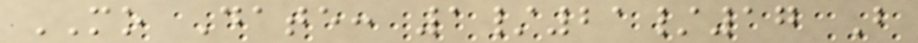MO Date: 1/21/17 B
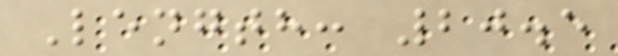Length: 20.5
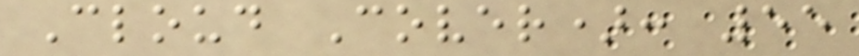Cloud Cover): 55
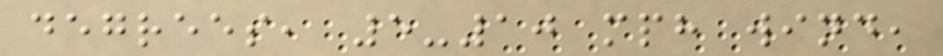degrees, 5-10 mph wind,
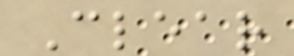Clear
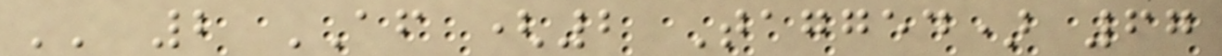'' 2 AF (2 Tagged) 67
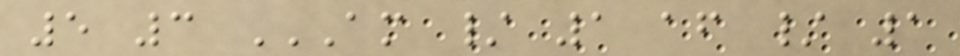5 3 AM / 1 AF / 1
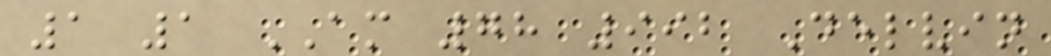1 1 AM 78 992 Delvin
